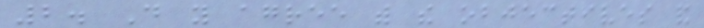2. Do you agree with the objectives and
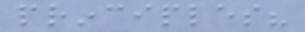principles?
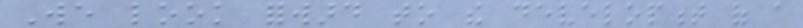We look forward to the development of a
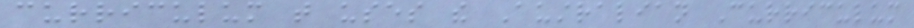curriculum that uses the Australian Curriculum
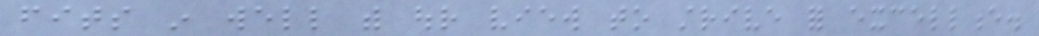fits in well with our view to strive for excellence.
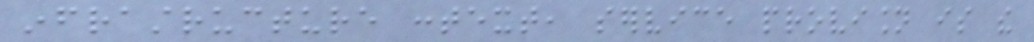infrastructure context, service provision is the
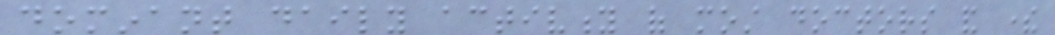dominant daily activity of most doctors and there
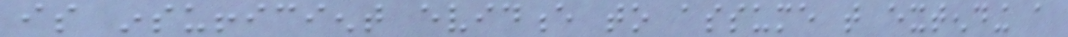is insufficient evidence to assume that extending a
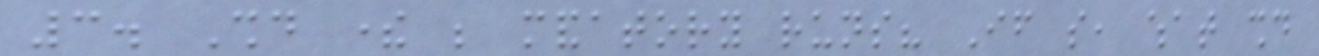3. Should there be mandatory runs? If so, what should
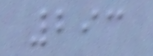293
